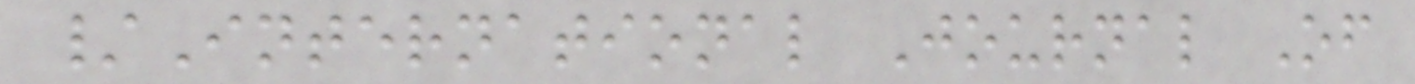/International Journal Of
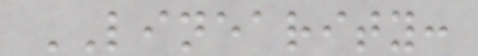LINEARITY:
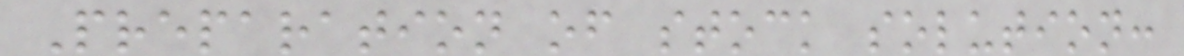Preparation of stock solution:
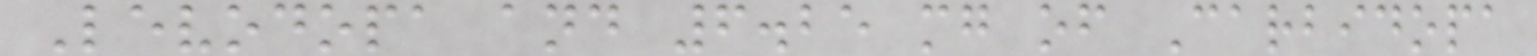Levodopa and 6.25 mg of Carbidopa
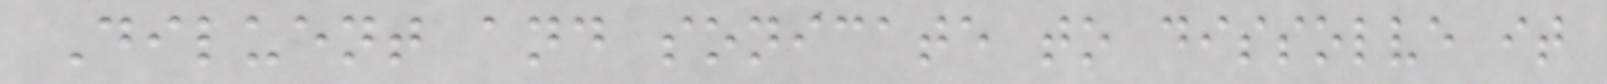Diluent and sonicate to dissolve it
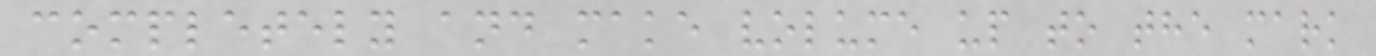completely and make volume up to the mark
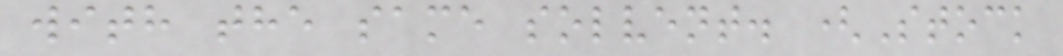with the same solvent. (Stock
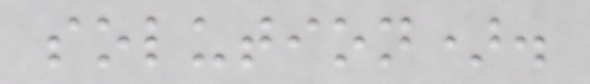solution).
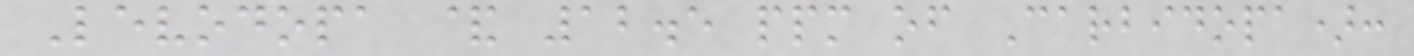Levodopa & 12.5 ppm of Carbidopa):
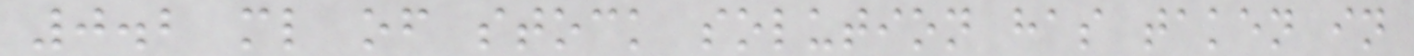0.2 ml of stock solution has taken in
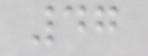47
